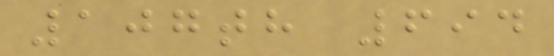107th 694
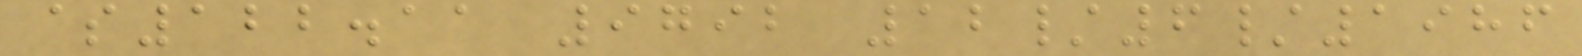$122.11 9792 12/6/1986
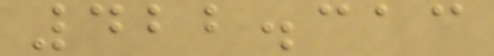422.313
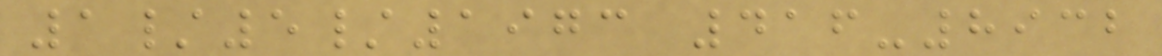1/5/1973 416-8932
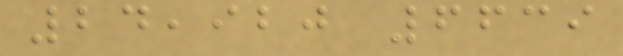24,920 6639
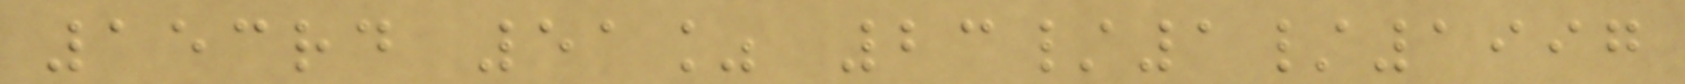153rd 51% 23/1/1997
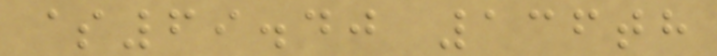$69.40 136th
